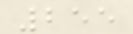255
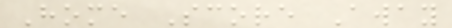Home Score Away
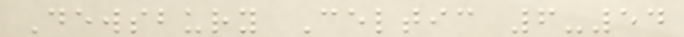Dewsbury Celtic 6-54
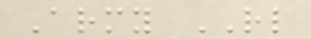Army RL
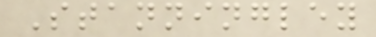Stanningley
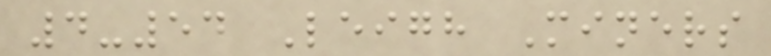4-54 Leigh Miners
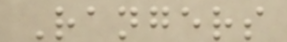Rangers
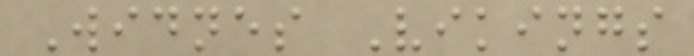Widnes Vikings
